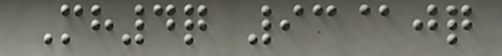Mh4q 93@jq
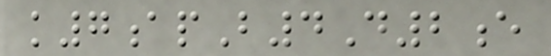k7apB4D2e
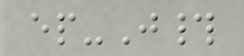ep-J#
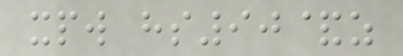xpw hs90&z
